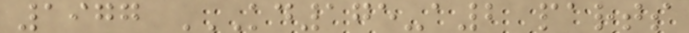1977 KD175-A2 PARTS
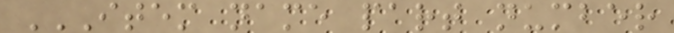ITEM NAME PART NUMBER
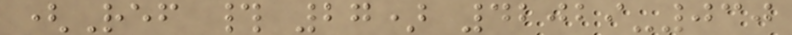(Ref # 27) 42029-030
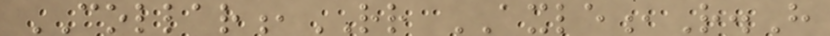COLLAR,RR AXLE,R.H
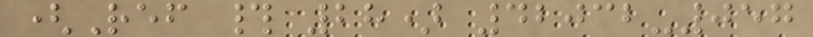(Ref # 28) 42032-057
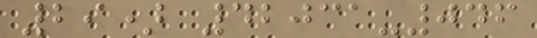29) 42031-046
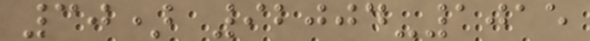30) 92004-1015
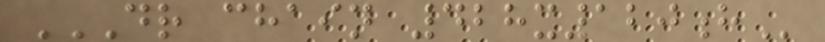DR CHAIN 428X120H
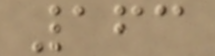163
